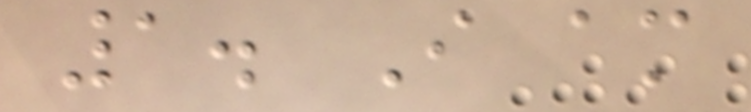1. I am
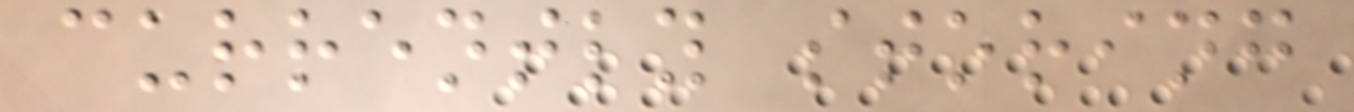currently storing
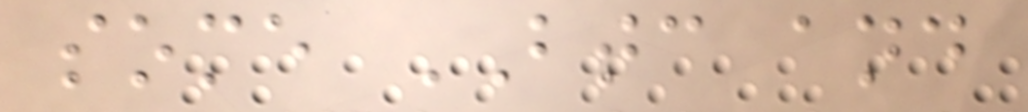some BTC and
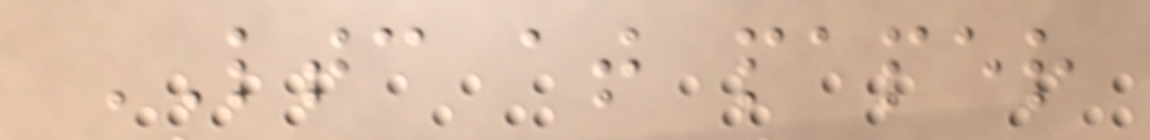LTC at paper
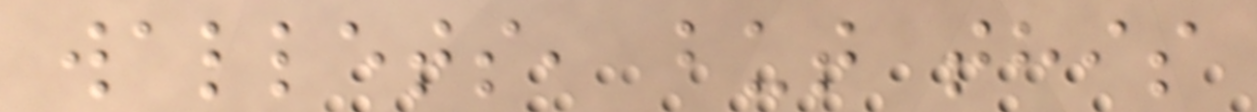wallets, but this
